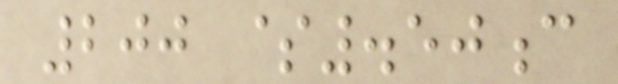200 $.50c
